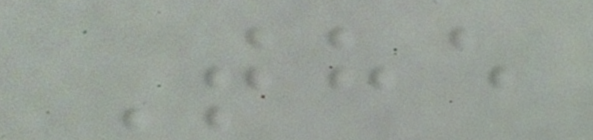The
